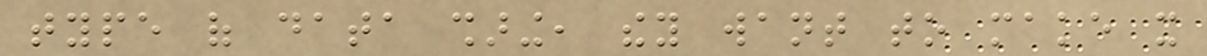type of data sharing, they want to make it
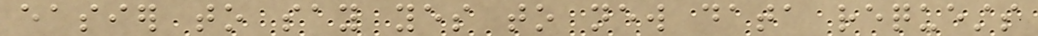easier to say yes to new data requests
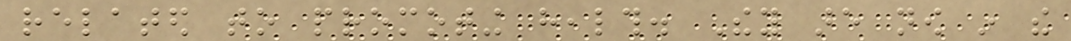related to promoting health. They are now in the
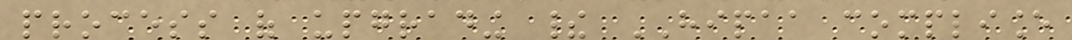process of upgrading their HIPAA compliance
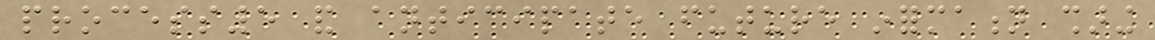process5 and anticipate future information sharing
